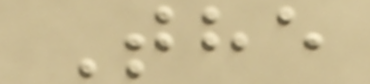The
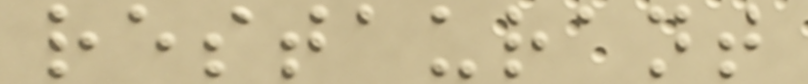restaurant
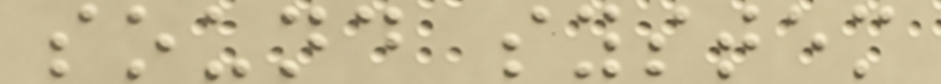sound system
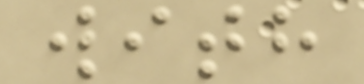with
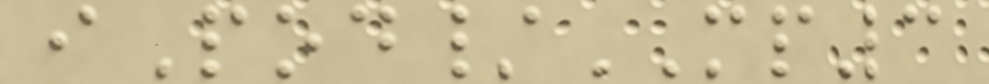iPod/MP3
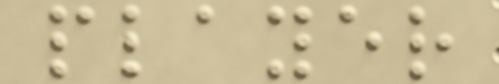player
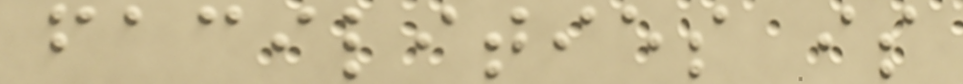facilities is
